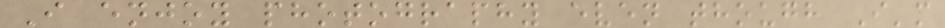I enjoy photography even though I'm
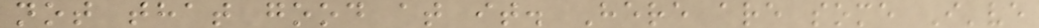not that good at it. Here are some I've
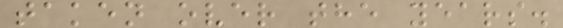taken over the years.
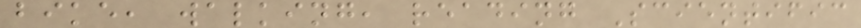bike, walking, reading Scientific
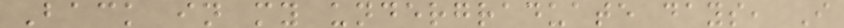Back in my undergraduate days, I
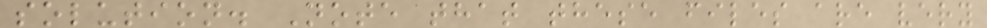solution. Note that these files are very
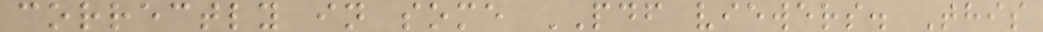correctly in some PDF viewers. This
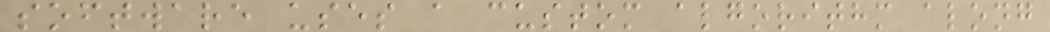software uses a custom algorithm along
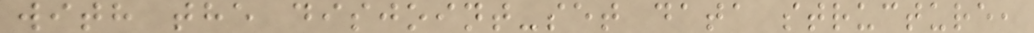with the disjoint-set data structure,
